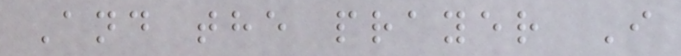And the prayer I
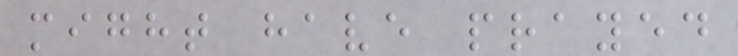might have prayed
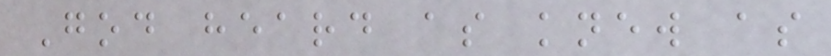God heard as knew as
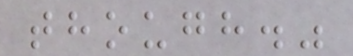though."
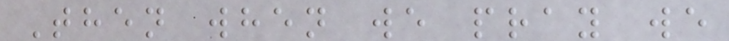Then when we pray we
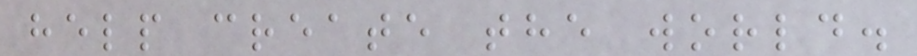help create the world.
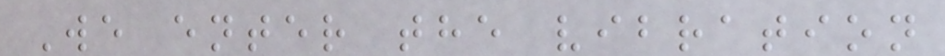We enter the vibration
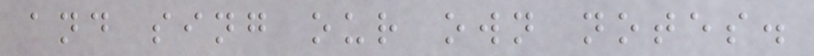and sing our own notes.
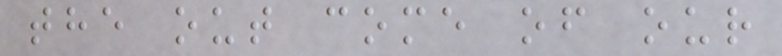the out come of our
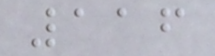116
